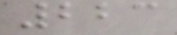223
